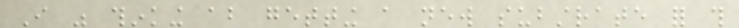I was thinking about getting a new substrate for this
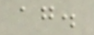again.
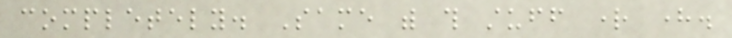completely. Same with this stuff right here.
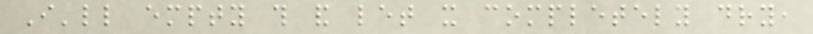I'll empty this and let it completely dry,
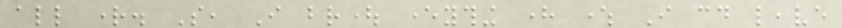all right. So, I brought everything here where I could leave
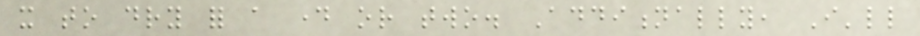it to dry for a day or two. Additionally, I'll
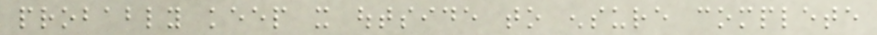probably keep it outside to ensure complete
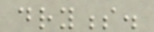dryness.
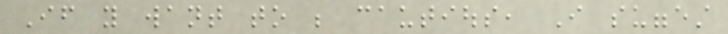If you want to be cautious, I suggest
